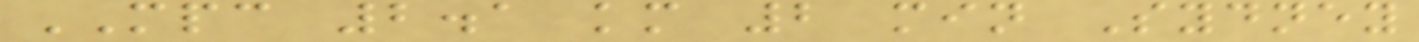MPC 2.1 km 2 min Sydney
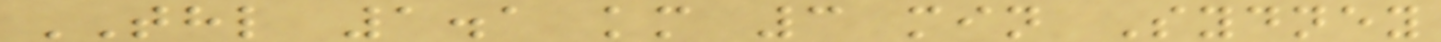THL 1.1 km 3 min Sydney
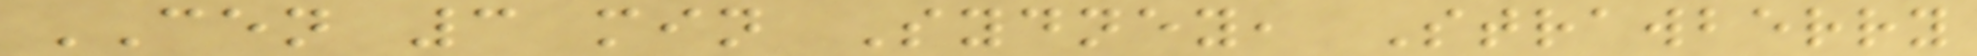CEN 3 min Sydney, Strawberry
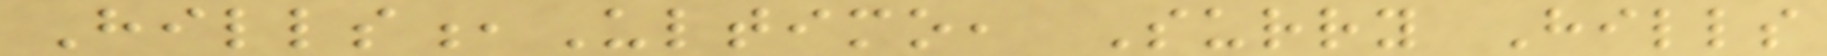Hills,Ultimo, Surry Hills
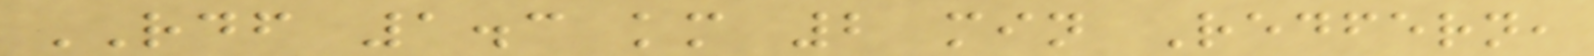RDF 1.3 km 2 min Redfern,
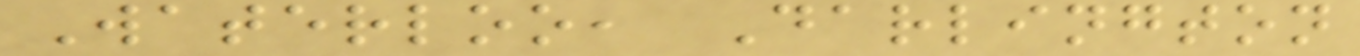Waterloo, Darlington
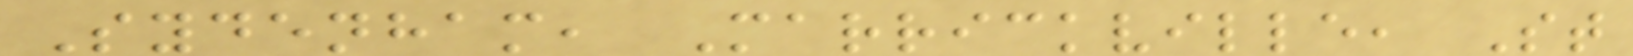Sydenham, Marrickville, St
